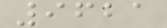9621
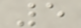5
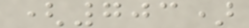(703)
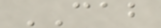CAB
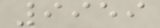9959
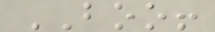BOO!
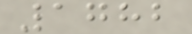1782
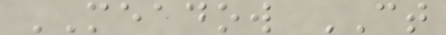MEADOW CT
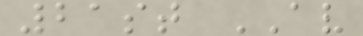21st AV
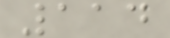114
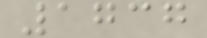1737
